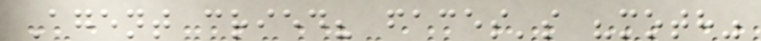Agent cried? faces's "moth"
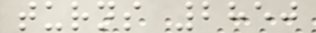turns 2850
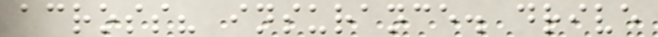across? insurance. drive
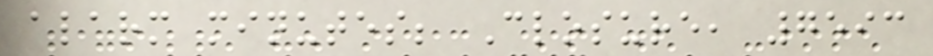alarm minutes; Closure, 7593
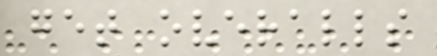get overalls
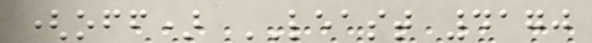(off) LEAST 4170
